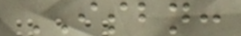ISBN:
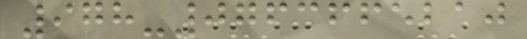978-0763665210
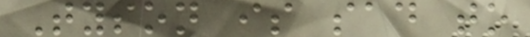Tyson is sad to
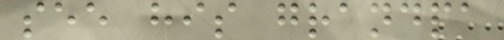see his grandpa
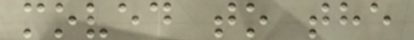moved to the
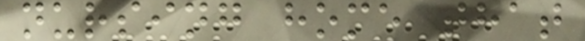nursing home that
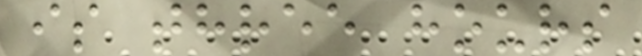is three hours
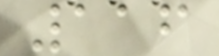116
